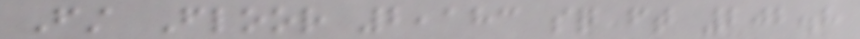First Floor 2,183 sq ft 202.8
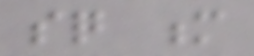sq m
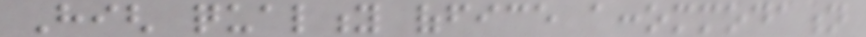High quality office accommodation
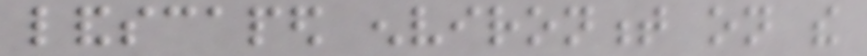landscaped environment on the
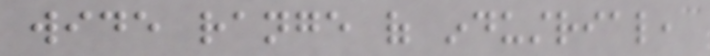wide range of industrial,
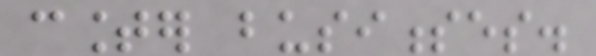counter businesses.
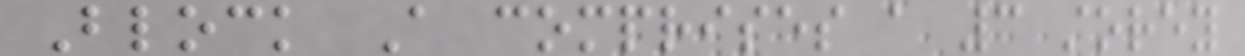Block A comprises a 3 storey
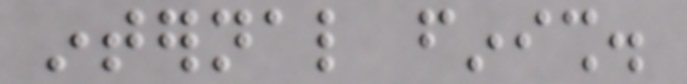internal finish.
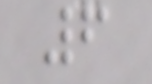6
